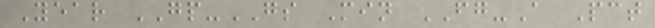Year GP-GS Min FG-A Pct
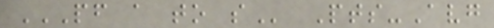PF A TO S Pts-Avg
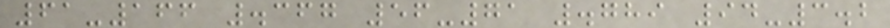61-166 .367 56-71 .789 94-3.2
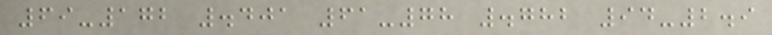69-172 .401 61-78 .782 94-2.9
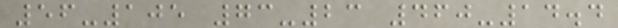56-105 73-23 460-14.4
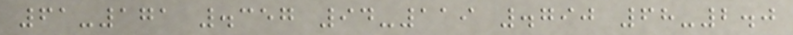61-171 .357 94-119 .790 68-2.0
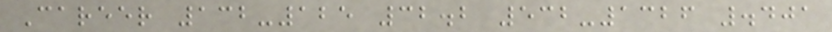Career 132-125 32.2 532-1326 .401
